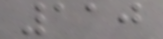110
